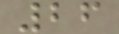26
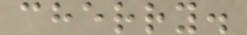cherry.
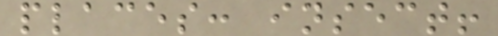places: insect!
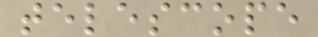telescope
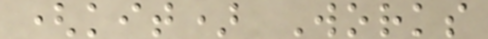(kit) Works
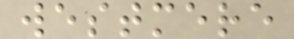westmere
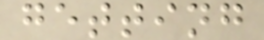getting
